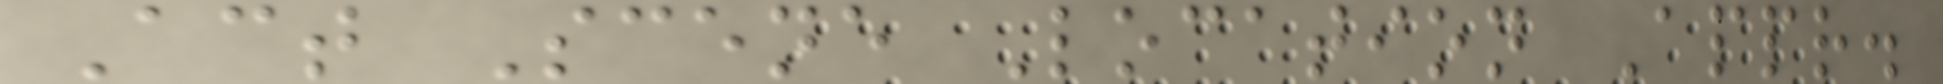Act Scene Location Appr.
